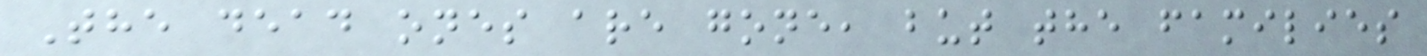The dead ones are gone, but the families
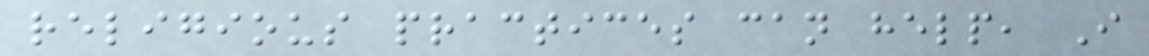religious practices can help, I
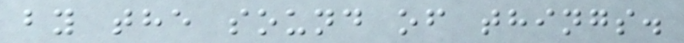by the sound of things.
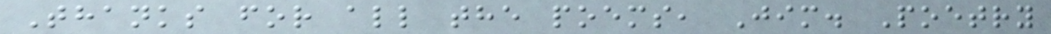Thanks for all the poems, Jim. Poetry
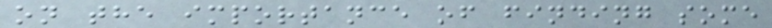on the importance of finding some
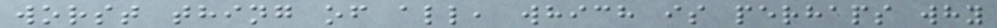worst thing of all, which is perhaps why
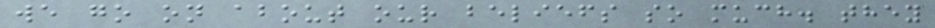we go on about our beliefs so much. they
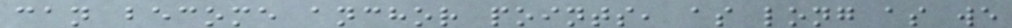can become anchor points, as long as we
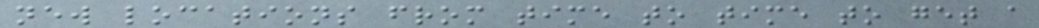new locations from time to time to get a
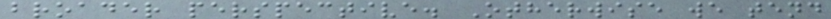broader perspective. Otherwise we tend
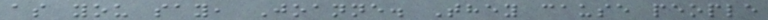as you say, Joanne. They cause people
